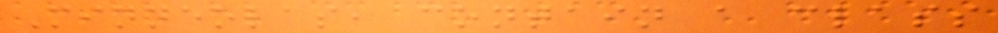Minneolas, contain a class
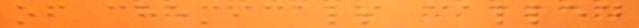of chemicals called
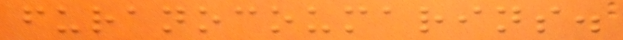furanocoumarins.
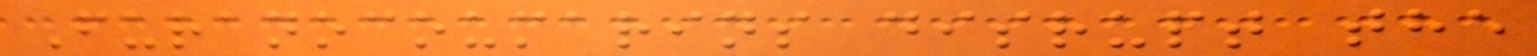Furanocoumarins disrupt the
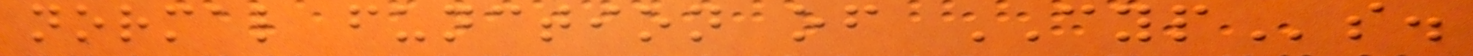normal function of CYPs.
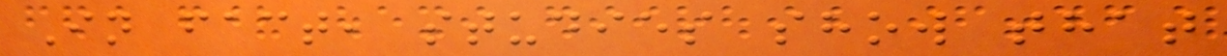In fact, studies show that
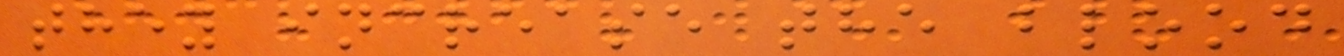they increase the blood
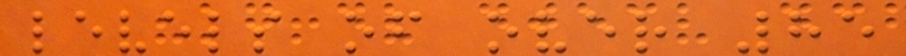levels of over 85
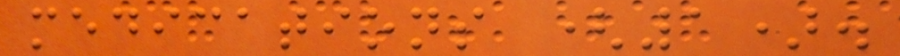medications (1).
